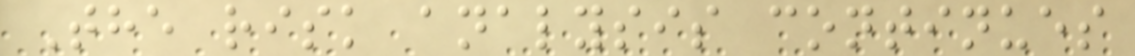The risk analysis continues
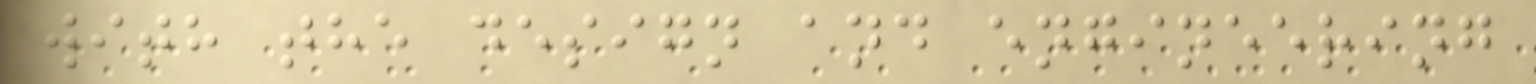with the design and engineering
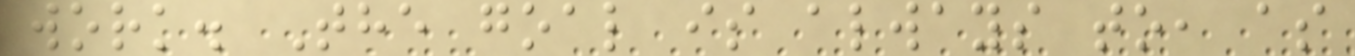work. The goal is always to, as
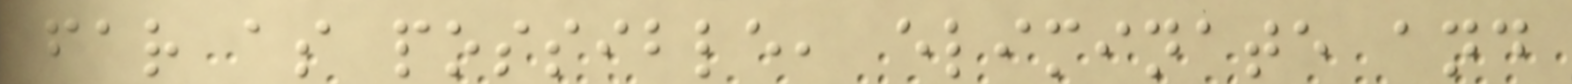far as possible, eliminate and
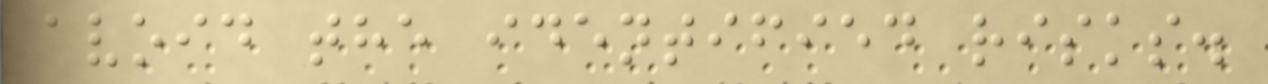avoid the identified risks.
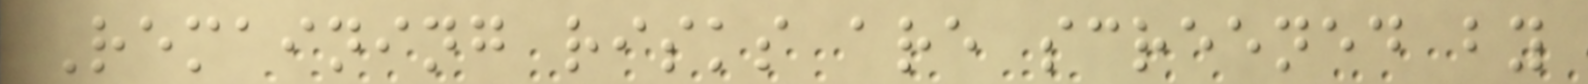Remaining risks are screened by
